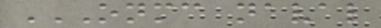ONMC NAVAL
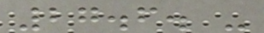27.6. -
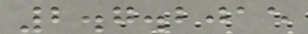2.7.2015
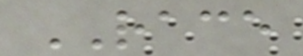RACE
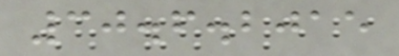30.6.2015
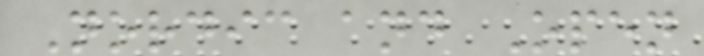Nordic and Open
